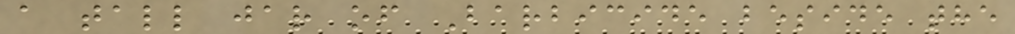a tall jar of Barbicide beside the
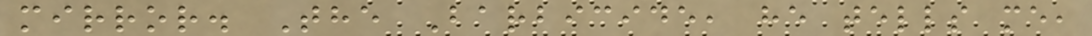mirror. The Barbicide, he tells me,
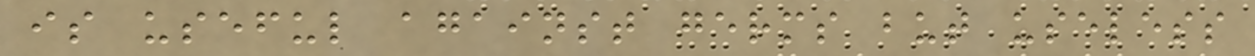is useful against germs but useless
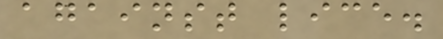against lice.
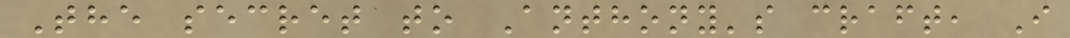The secret to Anthony's craft, I
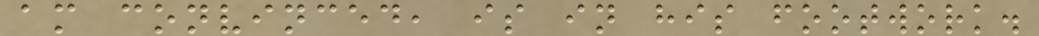am convinced, is in his footwork.
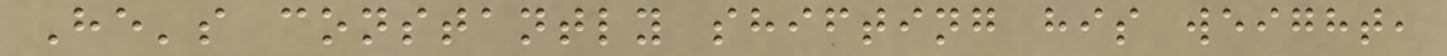He's constantly shifting his weight,
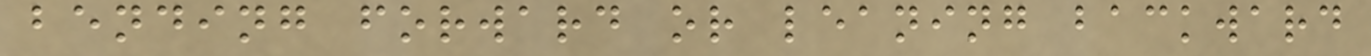bending forward or leaning backward
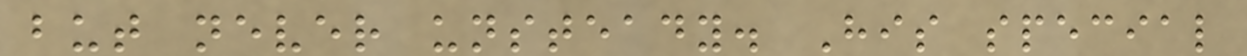but never unsteady. His special
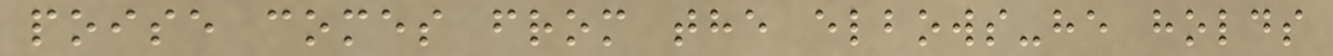poise comes from the elbows-he holds
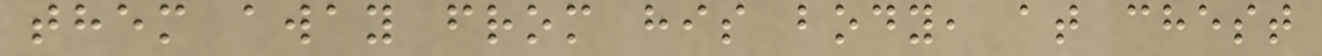them away from his body, at chest
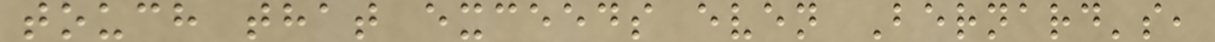touch that exceeds even Bernard's,
